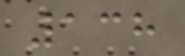138
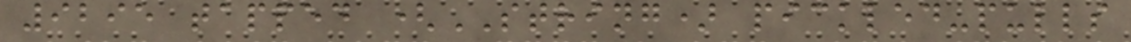9295 tapped (STRING) pickled-pulls
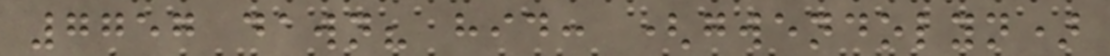7757 dawn? hid: (gwendolyn)
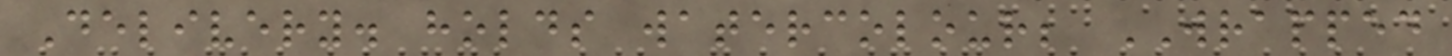Delivery. holds watercolour; WRAPPED
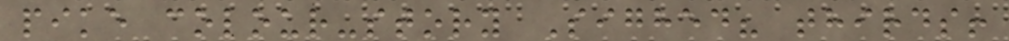pike colour-story Sighed? thirds!
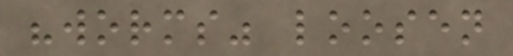"worms" loosen
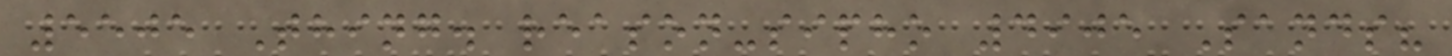5505 Thing. reason-sipho 4905 Sands?
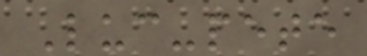Luc-pete
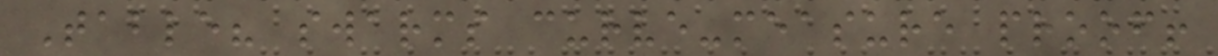Table? swarms curve-measure proof!
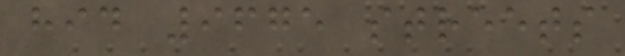hid 9675 streets
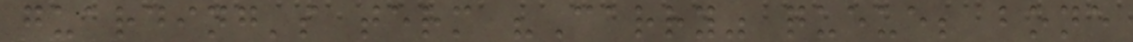guarding's term "Carry" queue; bone
